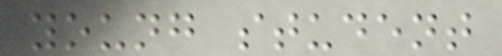young student
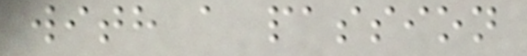with a passion
